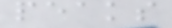peaks
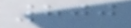800
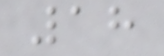18
